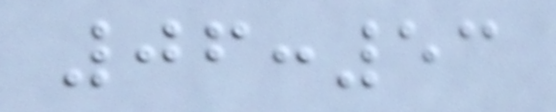06:53
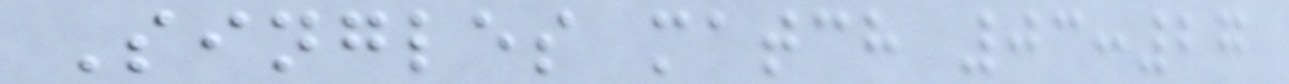Singles match 03:27
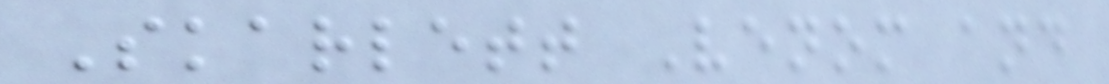Skarlett Venom and
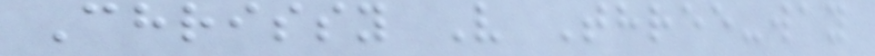Chrissy V Three-way
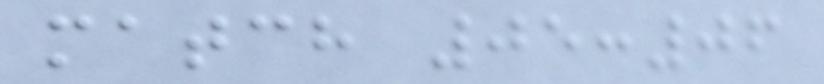match 05:06
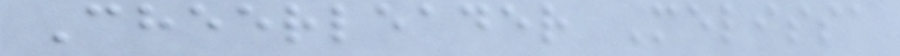Cheerleader Melissa
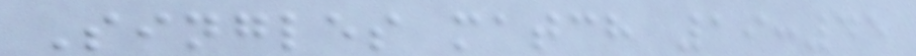Singles match 19:45
